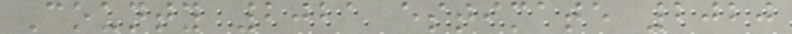County 2021 estimate 2020
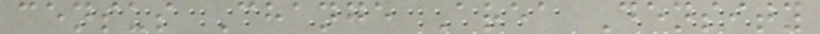census Change Area Density
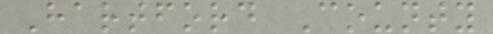Hartford County
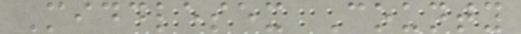Middlesex County
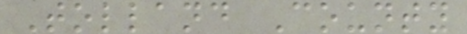Tolland County
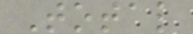Total
